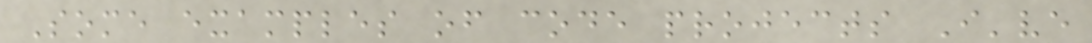Some examples of code projects I've
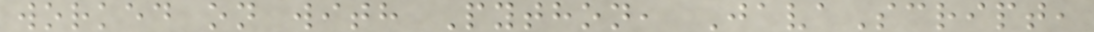worked on with Python, JavaScript,
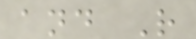and R
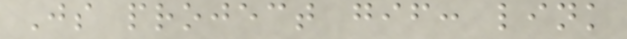Js project gif: link
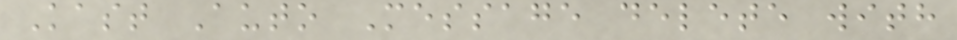Kast Auto Message delete with
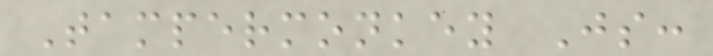Tampermonkey Js:
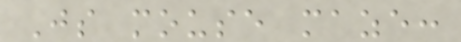Js mouse maze:
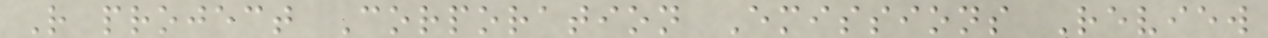R project Corporation Emissions Review
